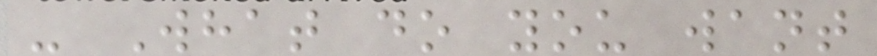- What do you want
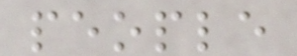people
